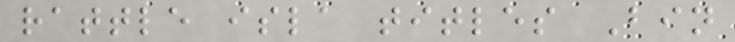rattle isla titles Bin
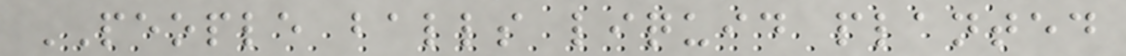PEOPLE balls liquid planted
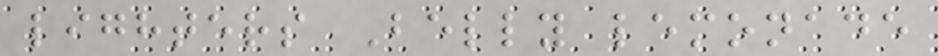lighters Belly lemonade
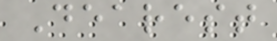Dearest
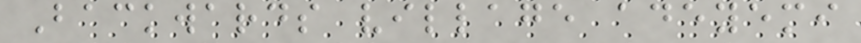Backwards village adeyemi
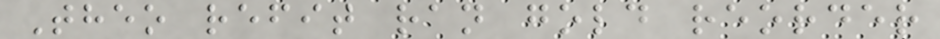Theo refit ran gold reorder
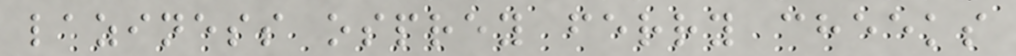laziness osprey ferry cheeks
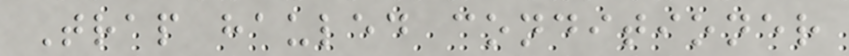Trap hauled conditioner
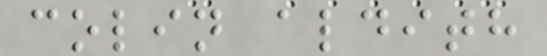colin aldith
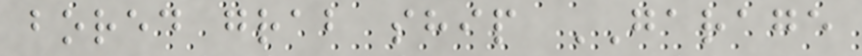bored grab ship GARAGE
